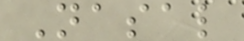Nasal
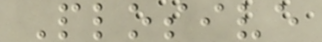Plosive
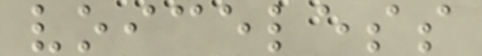voiceless
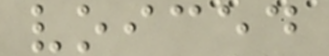voiced
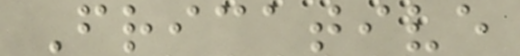Fricative
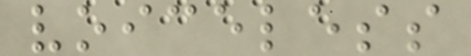voiceless
